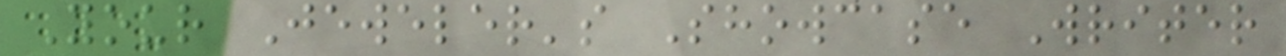Your Jeweler's Showcase Writer
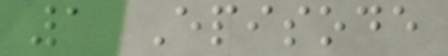1 Episode
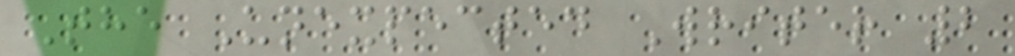The Unexpected Writer 2
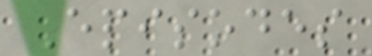Episodes
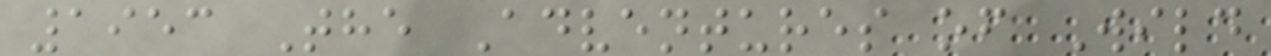1953 The Adventures of Wild
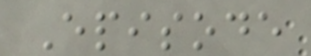Episode
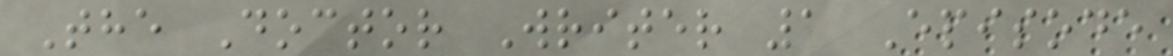The Doctor Writer 1 Episode
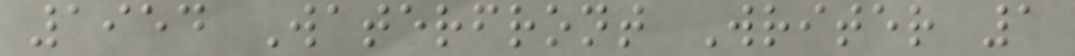1954 Waterfront Writer 1
